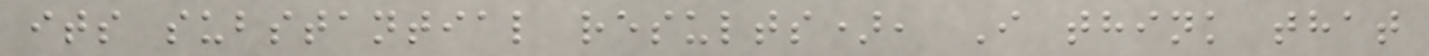its substantial results), I think that
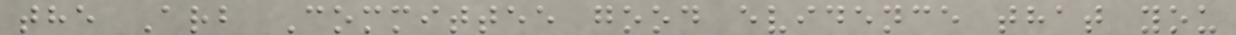the Arb Committee good evidence that you
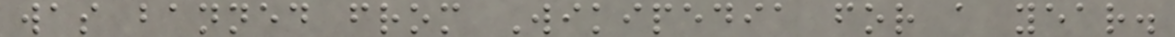was banned from Wikipedia for a year.
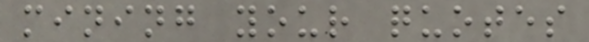mining your quotes
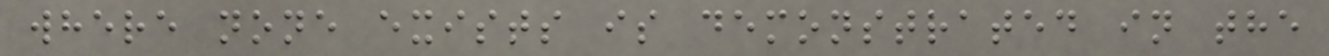where none exists is demonstrated in the
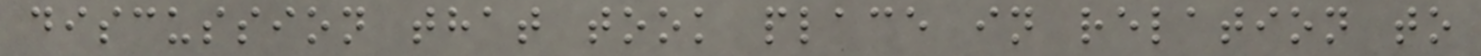discussion that took place in relation to
